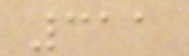311
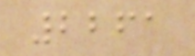2261
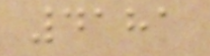4181
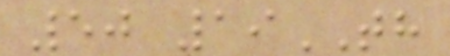50 19TH
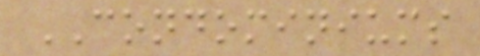CONDOMINIUMS
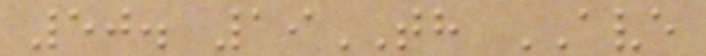50. 19TH AVE
